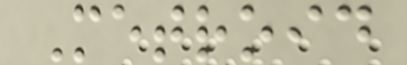Metroid
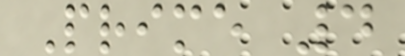Prime 4
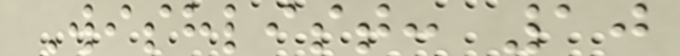Wishlist: 10
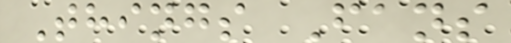Things Fans
